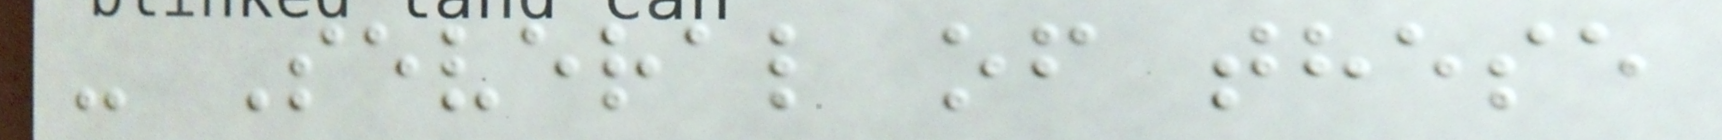- Several of these
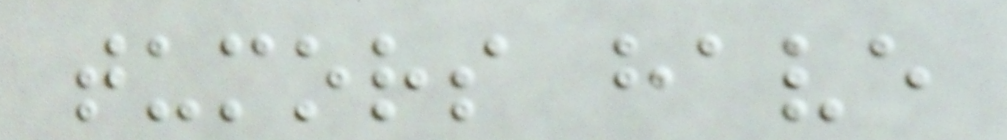tumors have
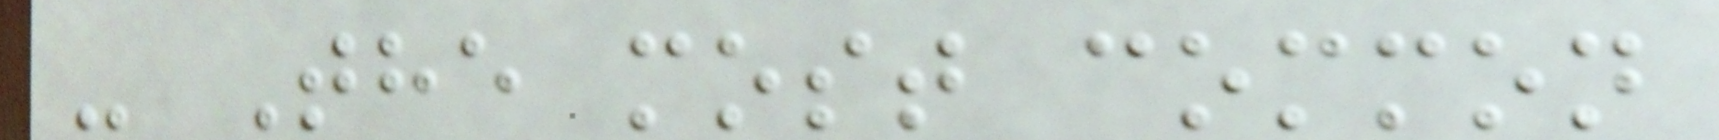- The most common
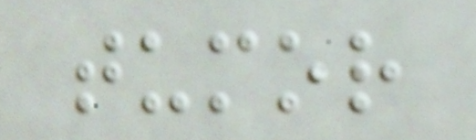tumor
